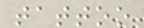tattoo
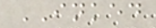INKED
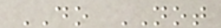DO NOT
